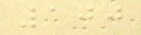100
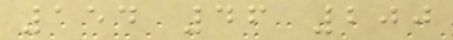154 46 200
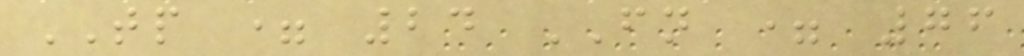TP = 24 FN = 76
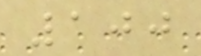100
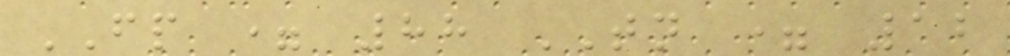FP = 88 TN = 12
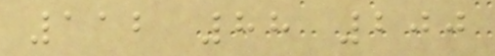112 88 200
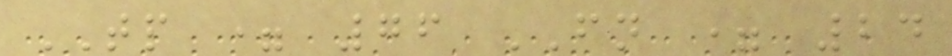TP = 76 FN = 24
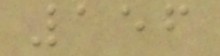156
